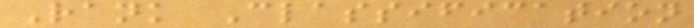Rank Classification
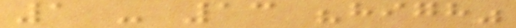1 - 13 "high"
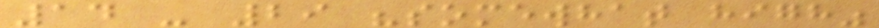14 - 29 "somewhat high"
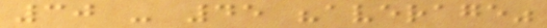30 - 45 "average"
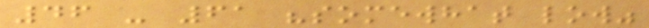46 - 61 "somewhat low"
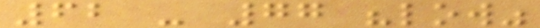62 - 77 "low"
